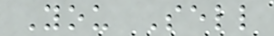You Sell
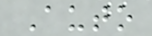Auto
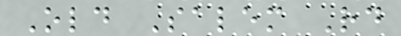Old Salem Rd
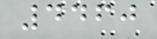4460
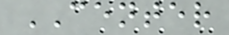CENTER
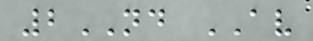2ND AV
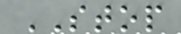STOP
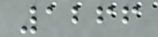1266
